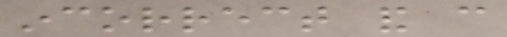incorrect and can
